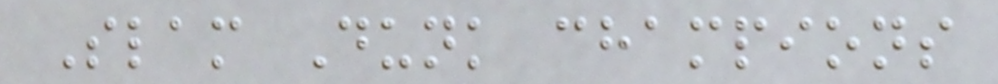Slam Dunk champions
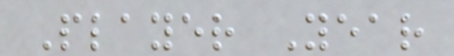Player Year
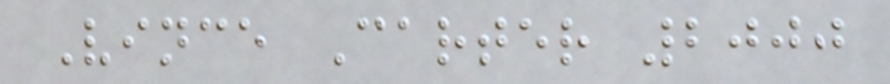Vince Carter 2000
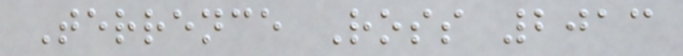Terrence Ross 2013
